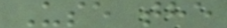Use the
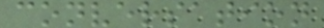conversation
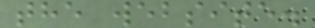the website.
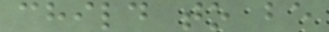child to be
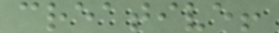creative!
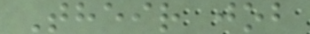Their job
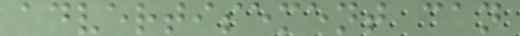advertisement can
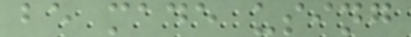be made using
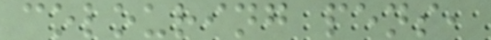colouring pens,
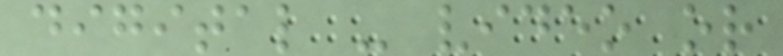digital - video or
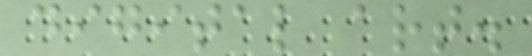digital art.
